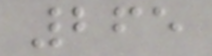265
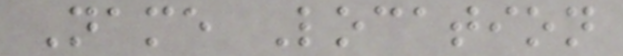Name Location
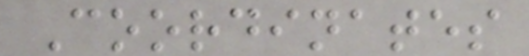Coordinates
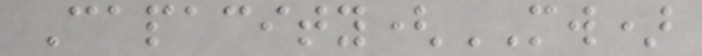Capacity(MW)
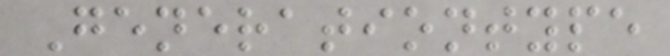Generationtype
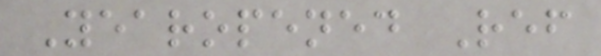Yearopened Ref
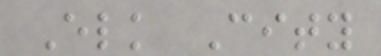Elk City
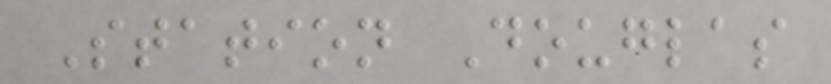Station Douglas
